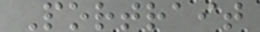Portrait
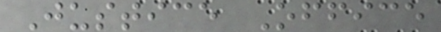Justice Office
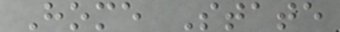Home State
